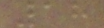18
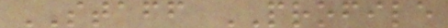STAFF PROFILE
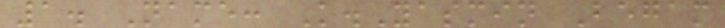1. Name: K.Yasmin Begam
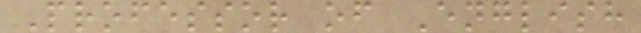Professor of English
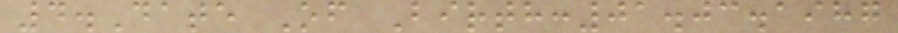4.Date Of Birth:01.03.1987
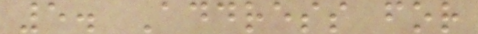5. Address for
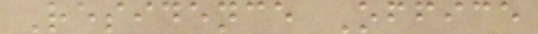Residence Office
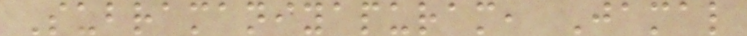Subramaniyapuram, Jamal
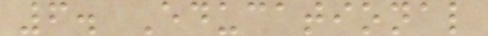6. Educational
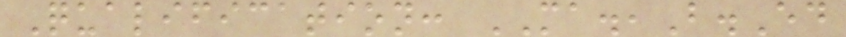Qualification: MA.,B.Ed
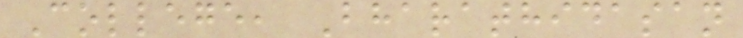College, Bharathidasan
